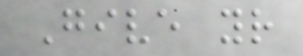Give your
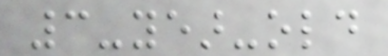3-year-old
